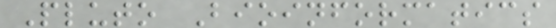Pluto Bioinformatics
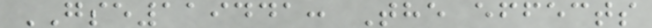GSE119441: The effects
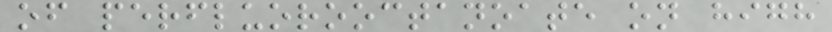of perfluorooctanoate on high
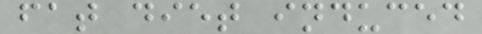fat diet induced
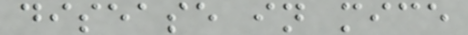disease in mice
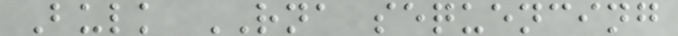Bulk RNA sequencing
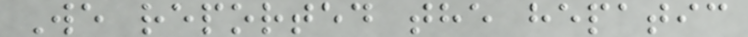We reported the hepatic
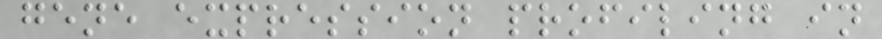gene expression profiling in
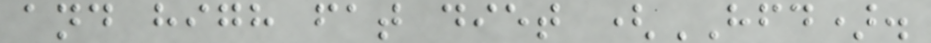and high fat diet (HFD).
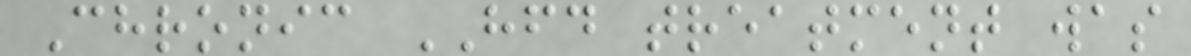Chronic HFD treatment was
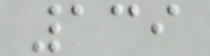139
